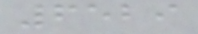6529
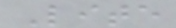Lite
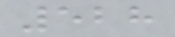528
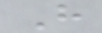H
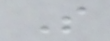S
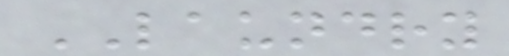LAUNDRY
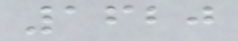1620
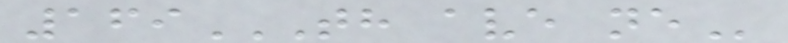169TH AVE NE
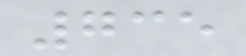735
